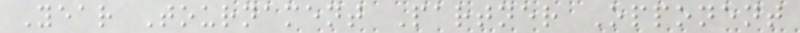Year Tournament Partner Opponent
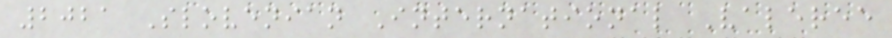2021 Slovenian International Valeree
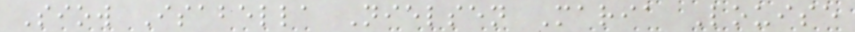Siow Isabella Nielsen Maria Louise
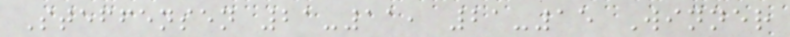Steffensen 21-11, 21-15 Winner
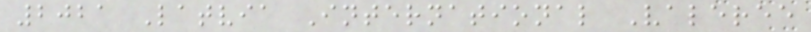2021 Latvia International Valeree
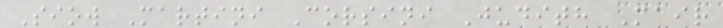Siow Martini Corsini Judith Mair
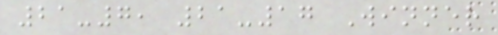21-7, 21-17 Winner
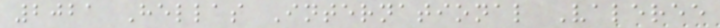2021 Hellas International Valeree
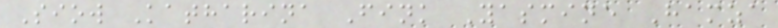Siow Katharina Fink Yasmine Hamza
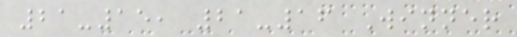21-15, 21-16 Winner
